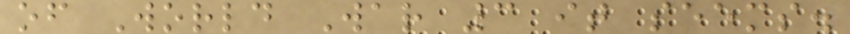of World War 3 it seems.
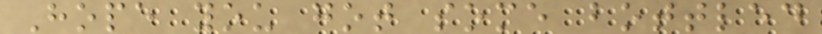Hope you got some bottled
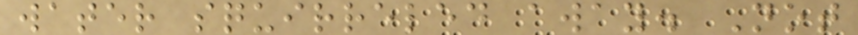water squirreled away. Not
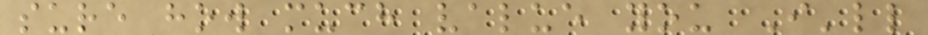sure how much value you I'll
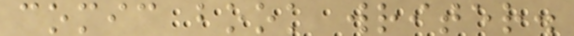comic book writer.
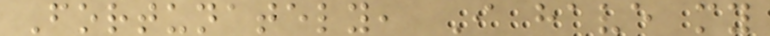Fortunately, I have my
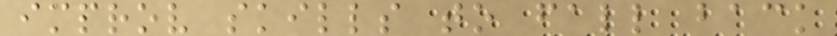improv skills to fall back
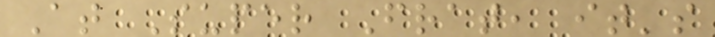At Super Frat, it's
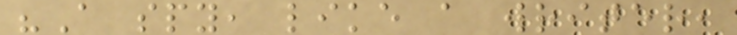"A spy, like a writer,
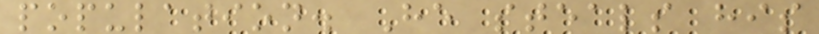population. He steals his
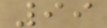99
